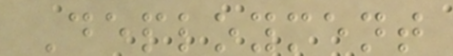Deployment
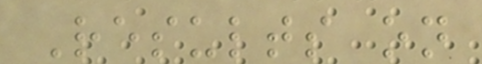Results on
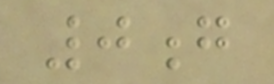0g
